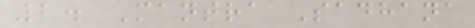2. Mantra Sadhana
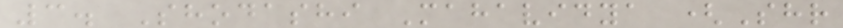3. Shodashi Mahavidya (Shr
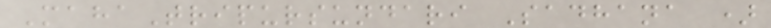MahaTripursundari Sadhana )
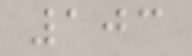103
